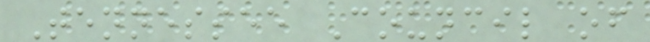Tennessee Council of
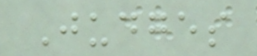Judges
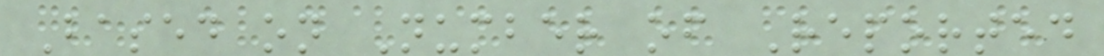Based on Number of Reported
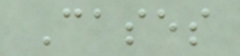Cases
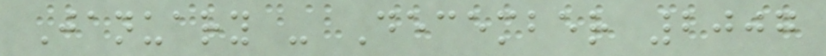January - December 2007
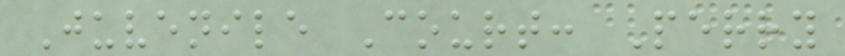Juvenile Court: Perry
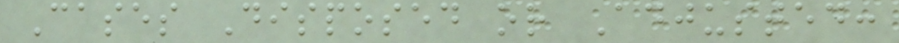Cases Disposed or Adjusted:
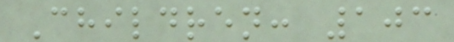Children: 103
